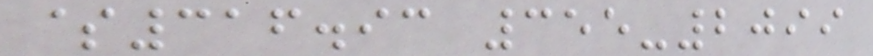$316.93 355-2099
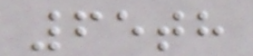65th
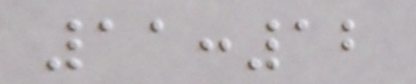11:12
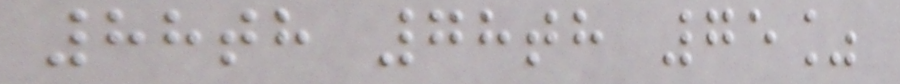88th 78th 75%
